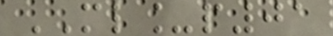ML_p01
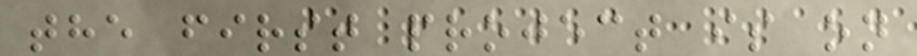the first project is on
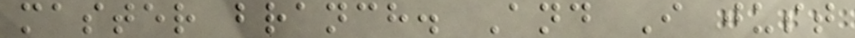master branch. And I just
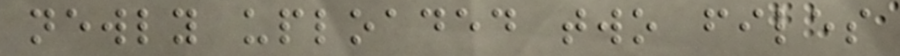newly uploaded two files
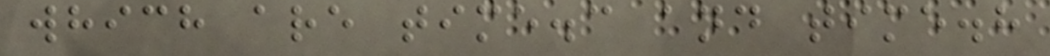which are time.c and time.h
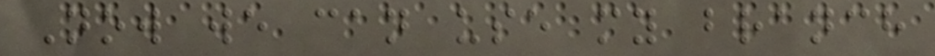Now we can use my branch
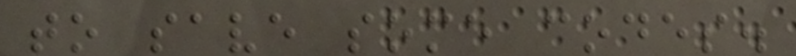to save some codes.
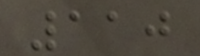110
